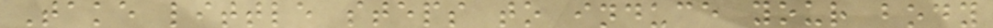Take little steps to induce your body
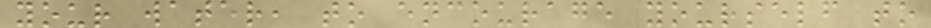your water, to encourage yourself to
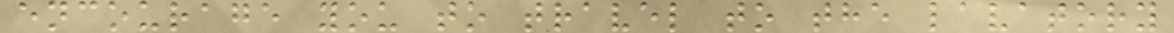encourage you to travel to the lavatory
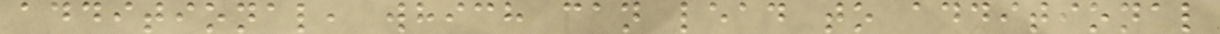additional, which can lead to additional
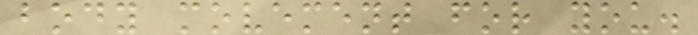body movement for you.
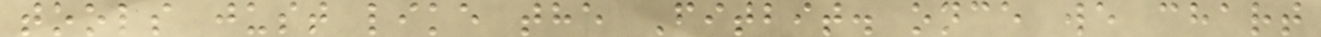tools just like the Fitbit. once we chart
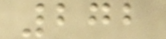272
